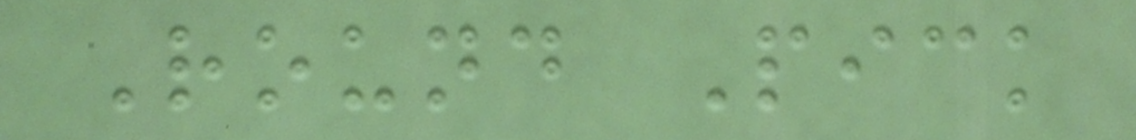Round Pick
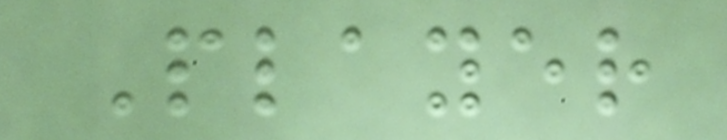Player
